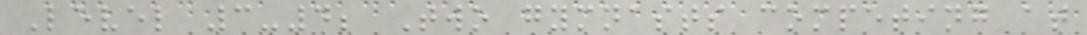Level 3-4; Two gymnasts competing at
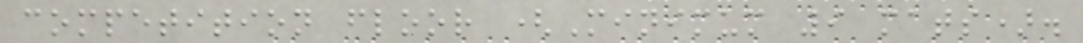competition floor (Minimum 9 mats).
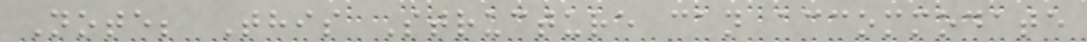Note; This Structure can accommodate
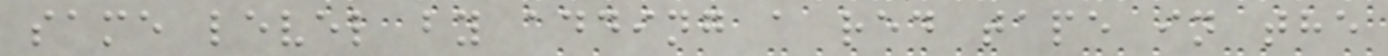same level by adding a red tape in the
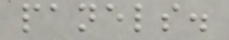panels.
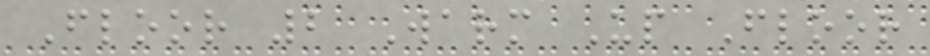Floor 2 Warm Up Floor
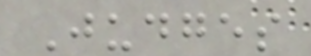Judges
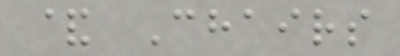& Chairs
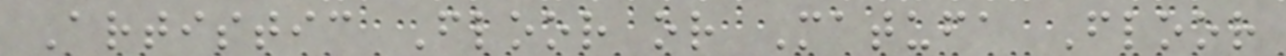Artistic Floor or Matufa Floor
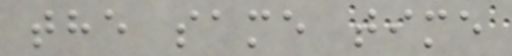the same time
